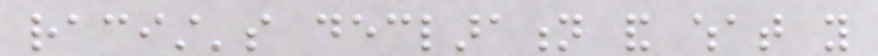racist's declaration and what you
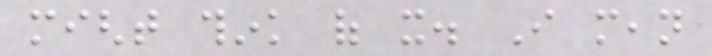might think of it. I mean
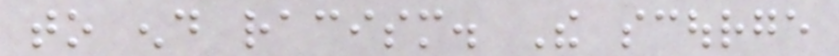to end racism. The scourge
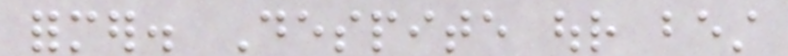former. Despite our best
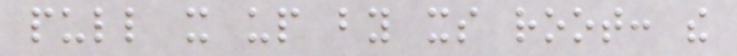pull it up by its root: the
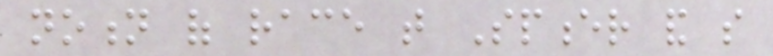notion of race that Spencer and so
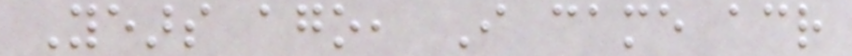Years ago, I came across
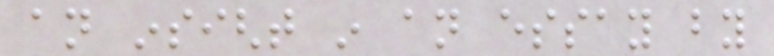an insight in an essay by
